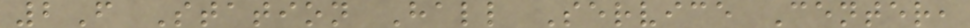2F Station Hall Service Center,
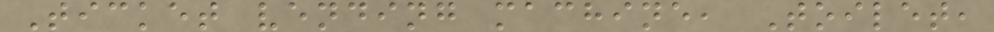Ticket vending machine, Toilet,
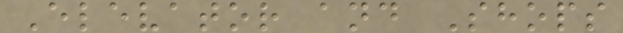Elevator and Shops
